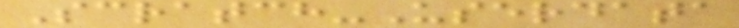Scratch-Userdata
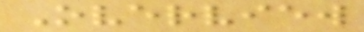Overview
